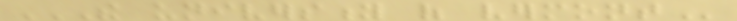THE UNIVERSITY OF VERMONT
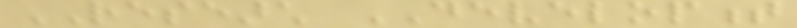RESEARCH DEVELOPMENT
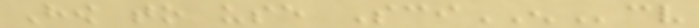How to use SciENcv
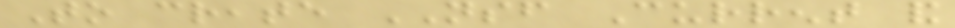To create NSF Current and
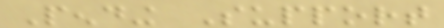Pending Support
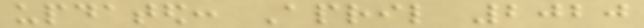updated: April 2020
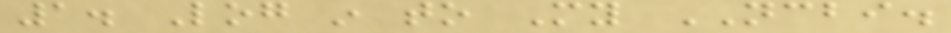1. Log in to My NCBI.
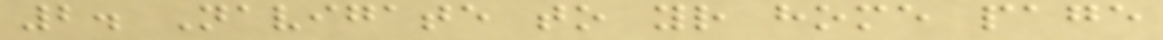2. Navigate to your home page
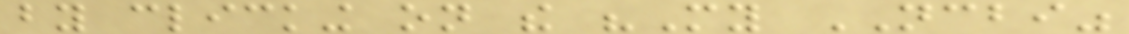by clicking on the "My NCBI"
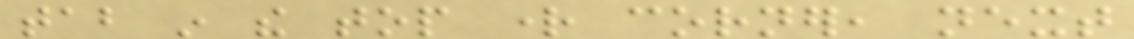tab in the top right corner, next
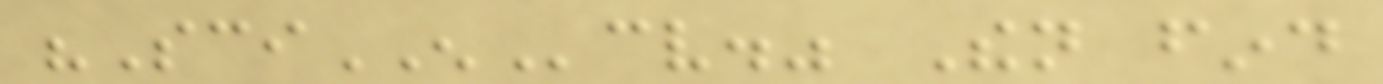"SciENcv." Then find
